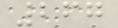267
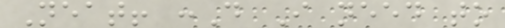Neat! :D I need to
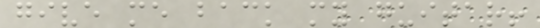give me back my guitar!
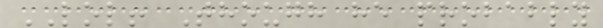LOL! Though he probably
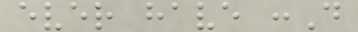ever have :D
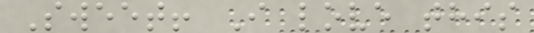Sweet! I love this
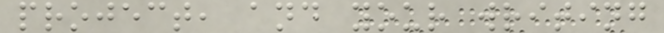project, and your writing
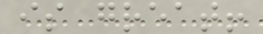is great!
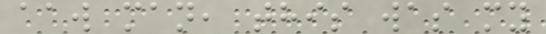aaw man, this was my
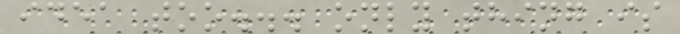idea too... only thing is
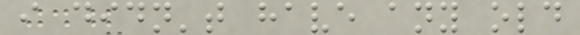i didn't have any old
